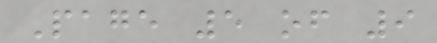Page 5 of 9
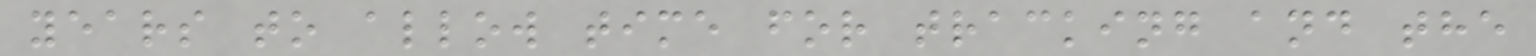years to allow time for tracking and the
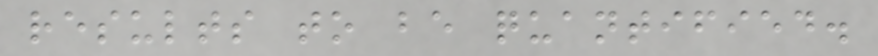results to be quantified.
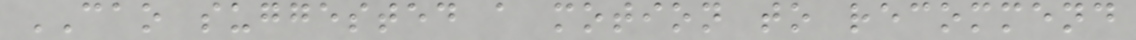CAO suggested a motion to recommend
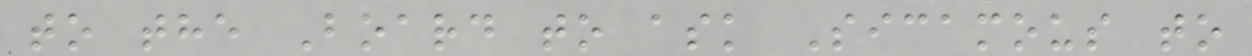to the Board to ask Sicamous to
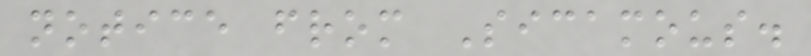notice from Sicamous.
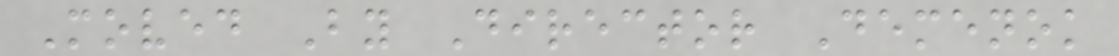Moved By Director Demenok
